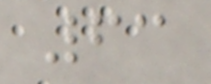63
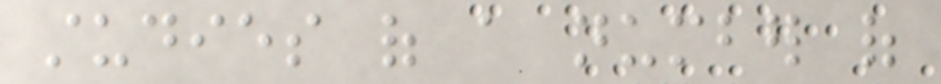studies of a number of
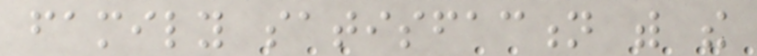family satisfaction with the
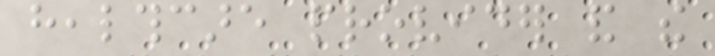healthcare provider and the
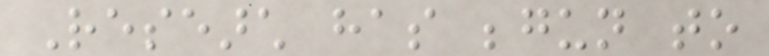Research has begun to
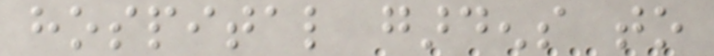hospital gardens to
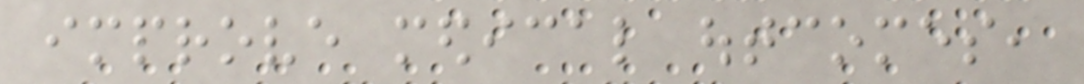improve medical outcomes,
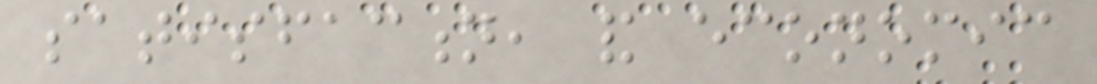satisfaction, and economic
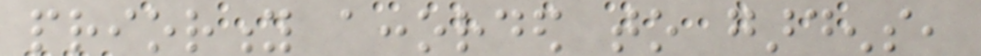priority accorded to gardens,
